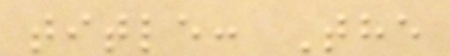title: The
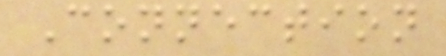Connection
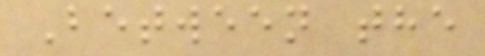Between the
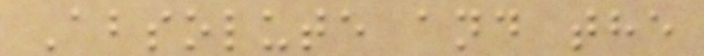Absolute and the
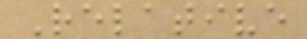Relative
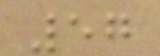57
